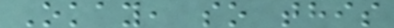Okay, so this
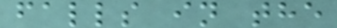falls in the
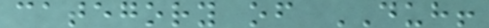category of DUH!
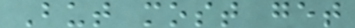But most get
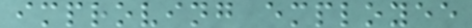improving employee
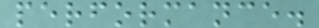performance.
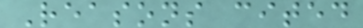Reasons cited
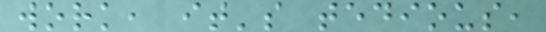work, it's tedious,
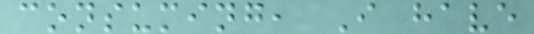consuming, I have
